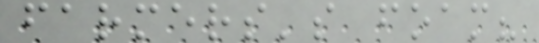farmers's foam?
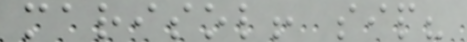marisol! sip?
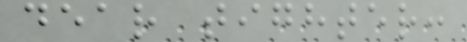dear tighter:
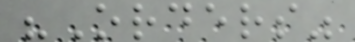"Orders"
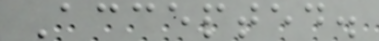Accepted.
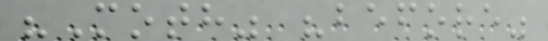"Moth" "before"
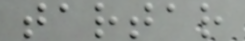tartar
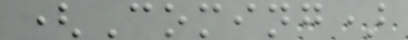(Coming)
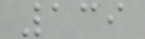139
